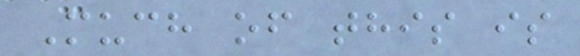Much of this is
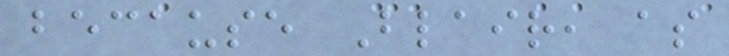because Blair, as
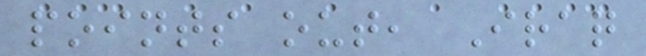points out, Iraq
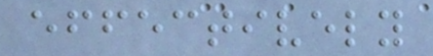effectively
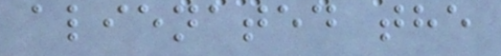alienated the
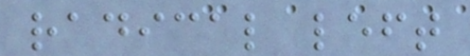radical left
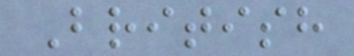British
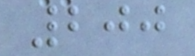200
